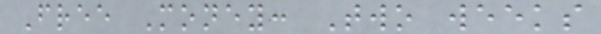Free Money: Two weeks
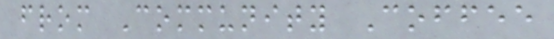from Community Coffee
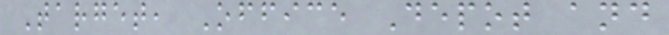Target, Office Depot and
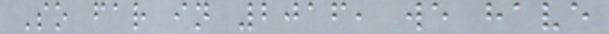So far in 2016, we have
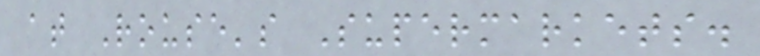at Rouse's Supermarkets.
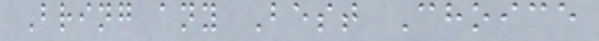Bring any Best Choice
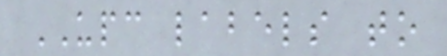UPC labels to
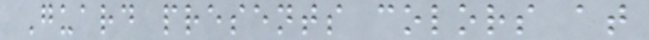Guard presents colors at
